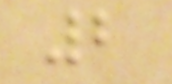2
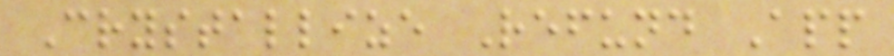Crystallize Refund App
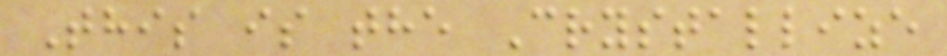This is the Crystallize
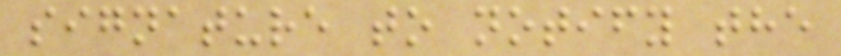signature to notify the
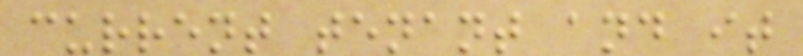current tenant and it
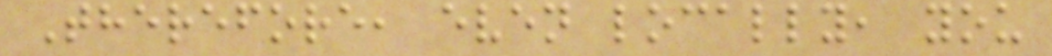Therefore, even locally, you
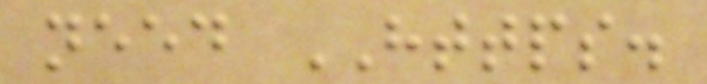need HTTPS.
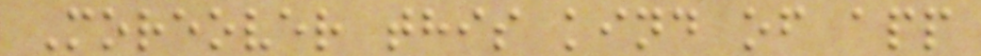Moreover this kind of app
